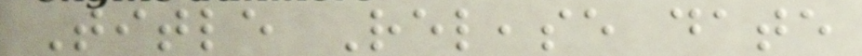Title Release date
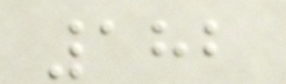182
